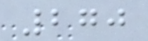270
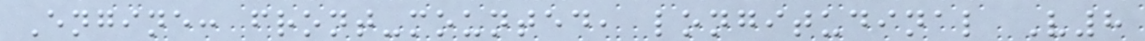Engine: front-mounted, longitudinal V8
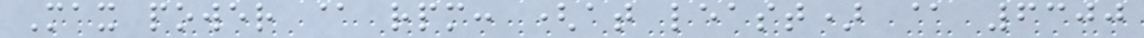Max power @ rpm: (at least) @ 6300
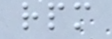rpm
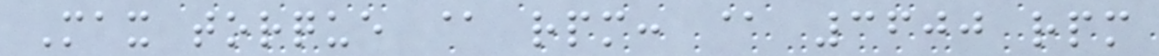Max torque @ rpm: @ 3600 rpm
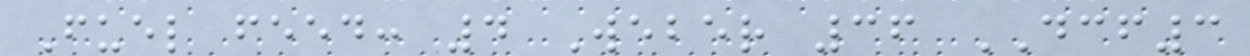Fuel feed: 4 Weber 36 DCF3
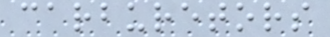carburetors
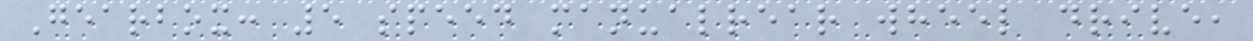Gearbox: 5 speed manualrear wheel drive,
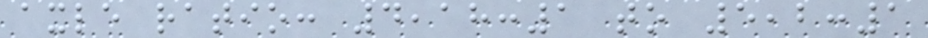axle ratio: 4,18:1 to 5,2:1
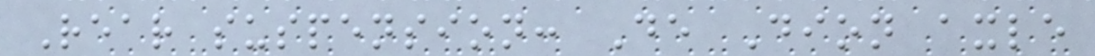Rear suspension: De Dion axle
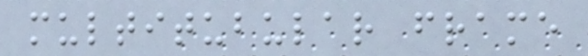multitubular frame
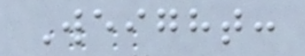Weight:
